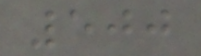500
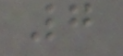7
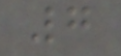7
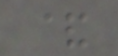&
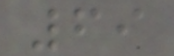69
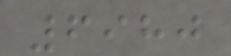6980
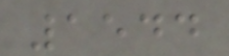1544
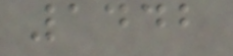1442
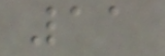11
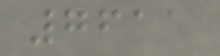7611
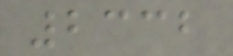2332
